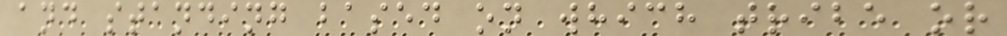and standing based on which tribe or
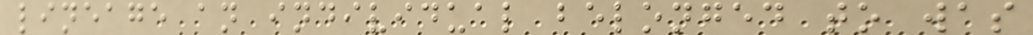lineage an individual belonged to was
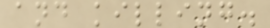and killing.
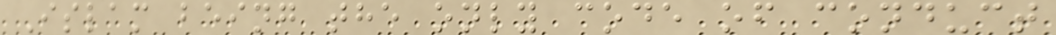Islam being the only code of conduct
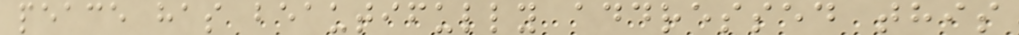peace has beautifully addressed this
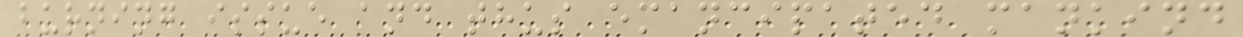burning issue and thus emancipated mankind
